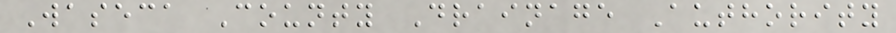Waseca County Drainage Authority
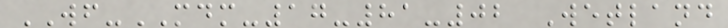WF-MDM-17-81-02 Wetland
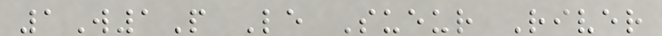1W1P Le Sueur River
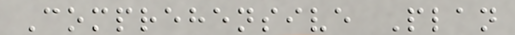Comprehensive Plan
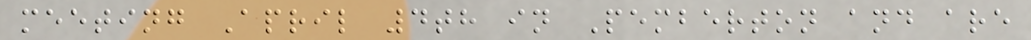meeting April 4th in Pemberton and are
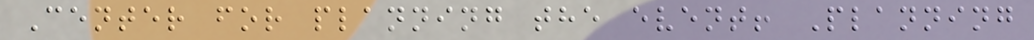Center for planning the event! Planning
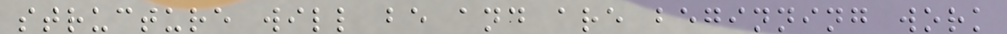structure will be and are beginning work
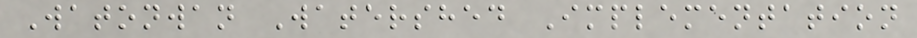Watonwan Watershed Implementation
